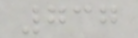737
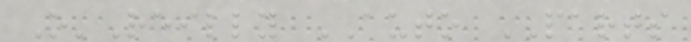O'Reilly AUTO PARTS
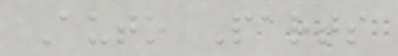Auto Parts
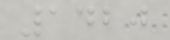1420
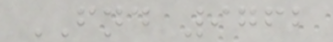FND 9762
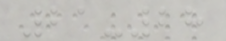21-28
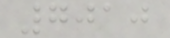7010
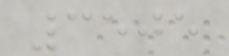3505
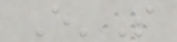E'S
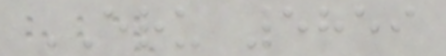ERU 5859
